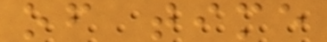of time
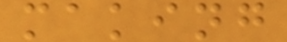making
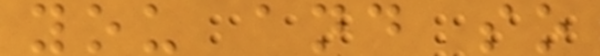you and so
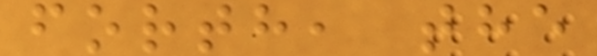forth, the
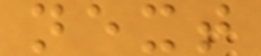next
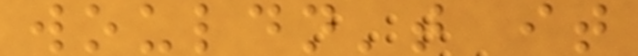wouldn't it
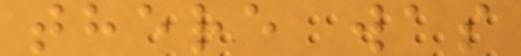there was
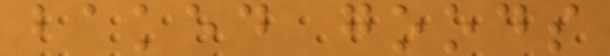baked goods
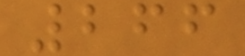266
